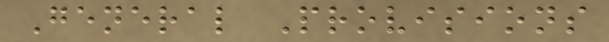General Provisions
